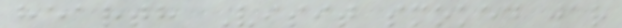hearth Visit smoked jar
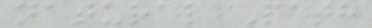natural Path
